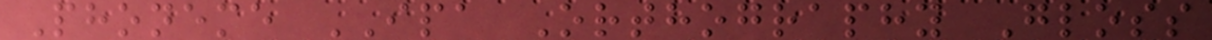Phoneme IPA Orthography Gloss
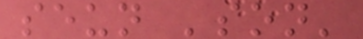seun 'son'
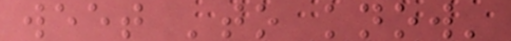weet 'to know'
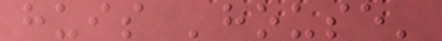huis 'house'
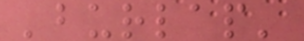'burlap'
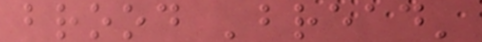brood 'bread'
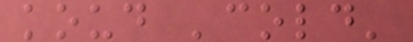koud 'cold'
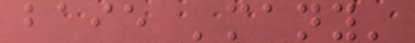baie 'many'
